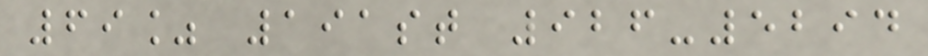69% 191st 926-5294
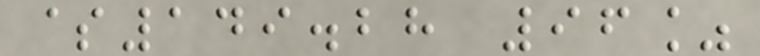$149.28 96%
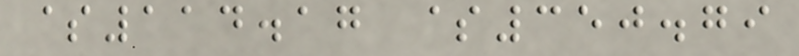$114.17 $350.79
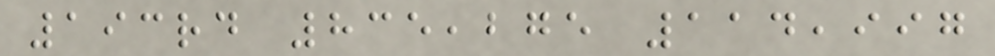193rd 835,275 114,997
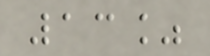13%
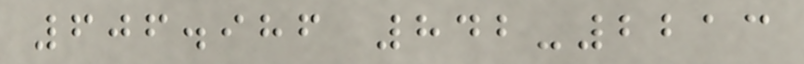606.986 842-2213
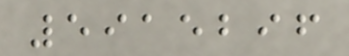5915296
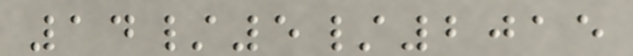14/5/2015
